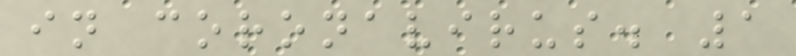in coronavirus. 1
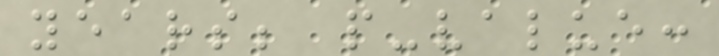years; p-value:
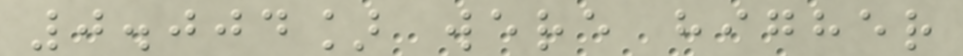0.004] were higher
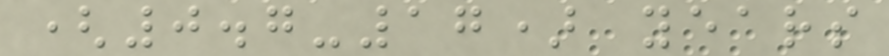(0.7-17) years
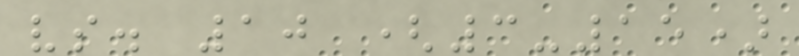vs. 10 (3-15)
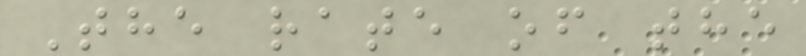The rate of the
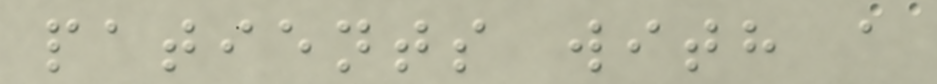patients with a
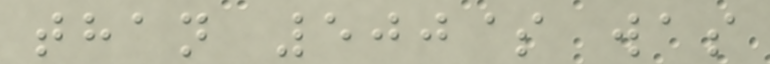than 500$ was
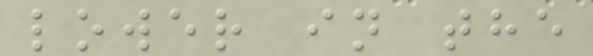lower in the
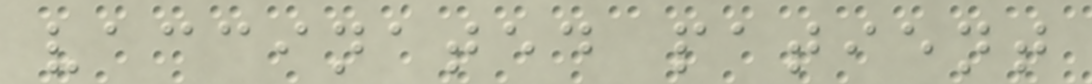vaccinated patient
